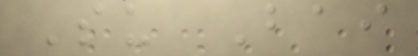Su Bai
